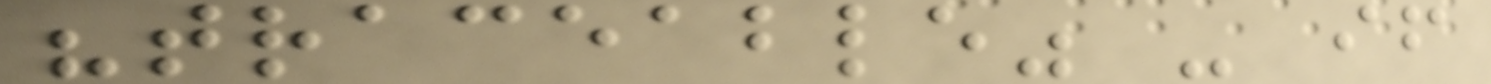"traceable" - if
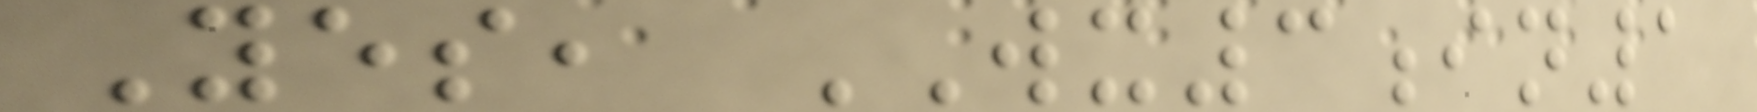Yes, WX3in1
